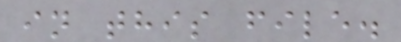in this file.
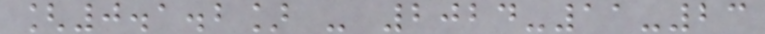[0.1.2] - 2024-11-23
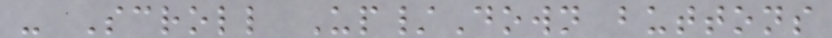- Scroll Up/Down buttons
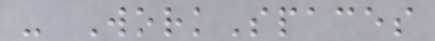- WorkSpaces
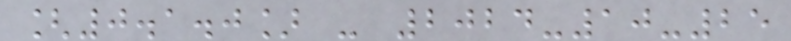[0.1.0] - 2024-10-25
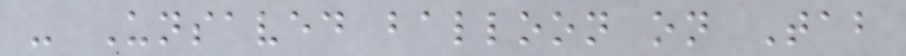- Unsaved balloon on Tab
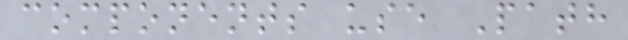components use Path
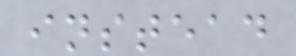instead
